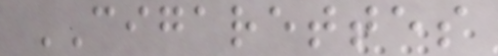CIGARETTES
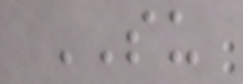SU
